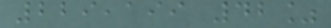229,199 42%
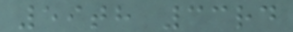59th 33rd
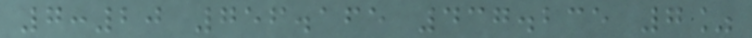7:20 756.165 437.235 7%
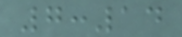7:14
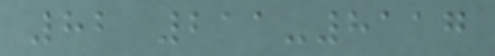82 211-8117
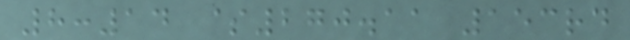8:14 $270.11 153rd
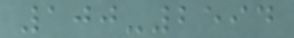100-2594
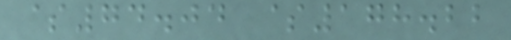$74.04 $178.22
